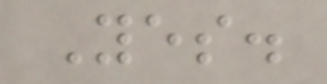Yes.
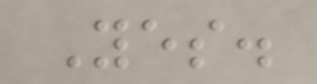Yes.
